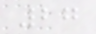27
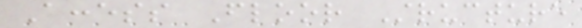Access Floor Structure
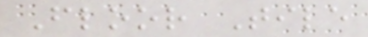Floor Tile
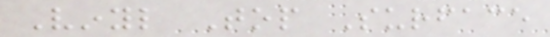Vinyl Top Surface
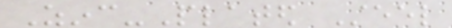Zinc-Plated Steel
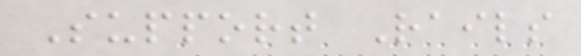Support Rails
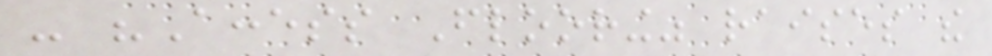- "Access Flooring" raises the
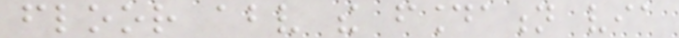floor above the foundation via
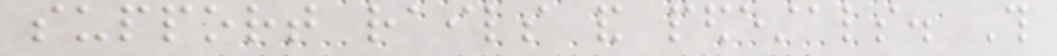support rails and pedestals. This
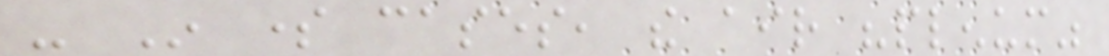- In some cases, the air "plenum"
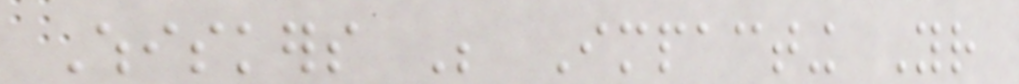Whiskers Be Impacting Your
